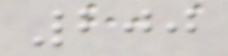200
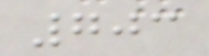703
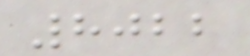8022
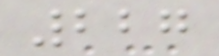227
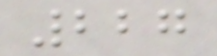227
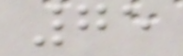75
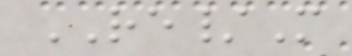RE/M
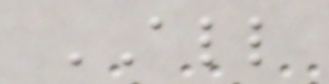ALL
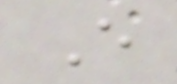E
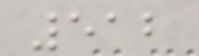512
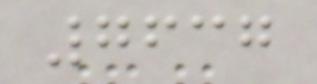7637
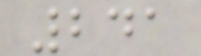241
